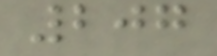207
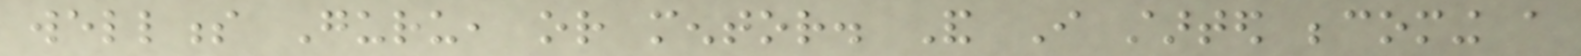wellness Guru, or mentor. And I started becoming a
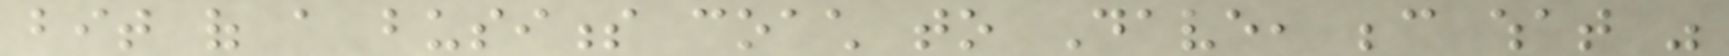bit of a business coach to Dave, because what was
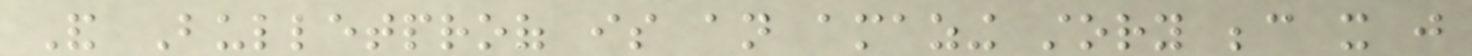And Bulletproof is an amazing story because it just
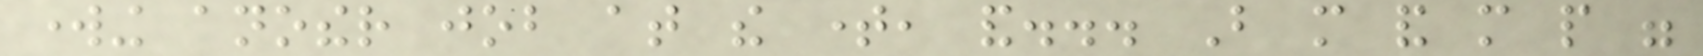working another job at the time, and... But more and more people were
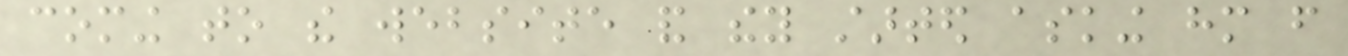coming to the website and they started asking him from
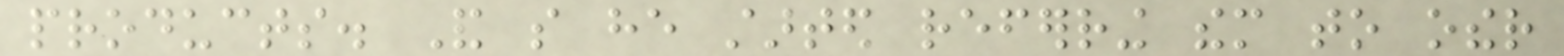products. And so he started referring them to other
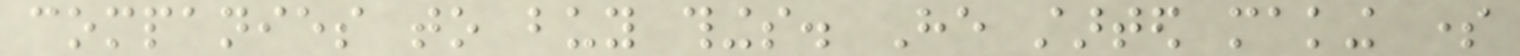companies to buy things. He started making some
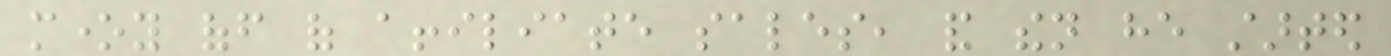money off of affiliate sales, and then he started
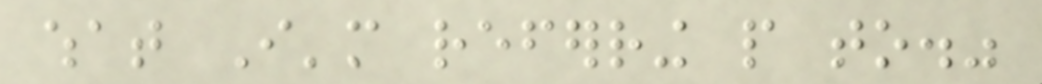what I'm referring people to."
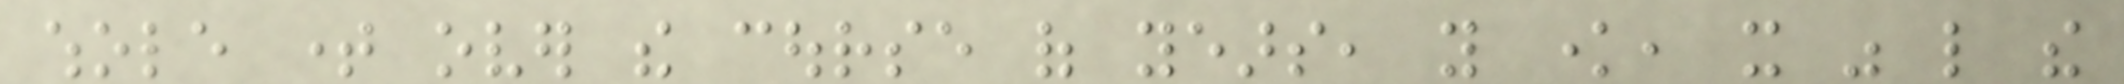whole time over the course of years, you know, it was like the
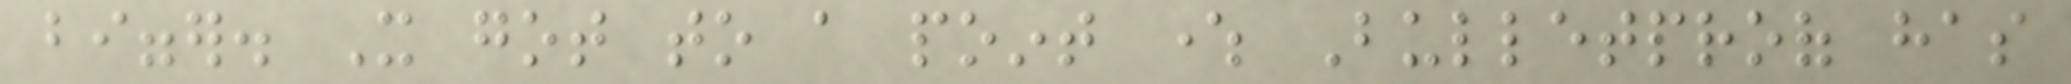bigger. It got to a point where Bulletproof has
